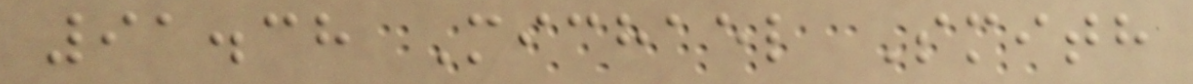91.38 Michael Smith
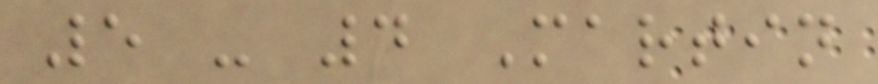5 - 4 Martin
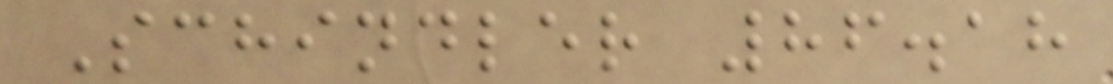Schindler 86.18
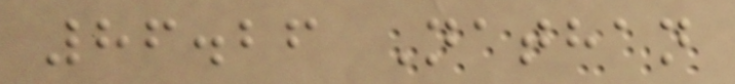86.26 Nathan
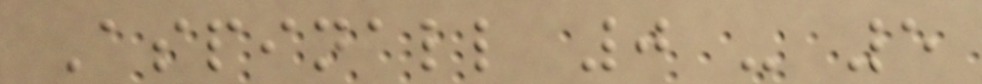Aspinall 0 - 5
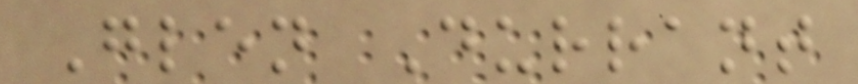Glen Durrant
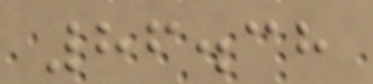86.38
